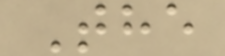The
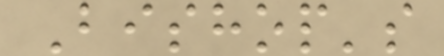Bishop's
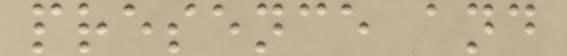presence and
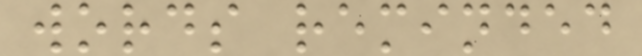words reminded
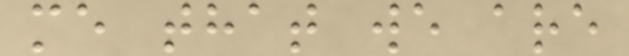me that we are
